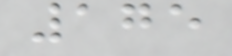175
